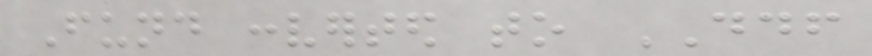Fund converted to DDF
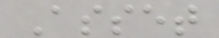Asset
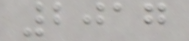2017
